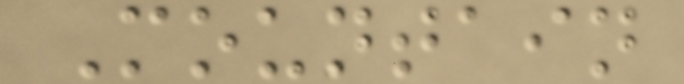Mountain
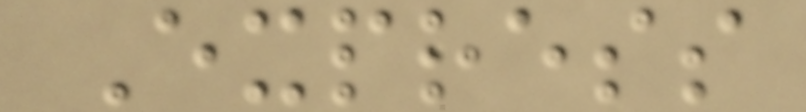Express
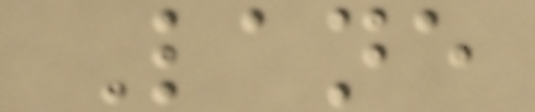Lane
